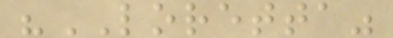"LORETTA"
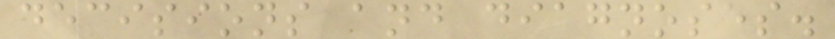decisions and diagnoses.
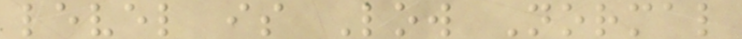level is Low Normal
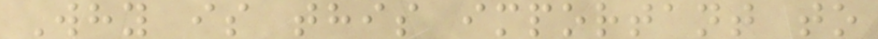Why is this important to
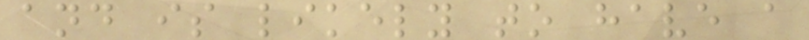and is likely to have a
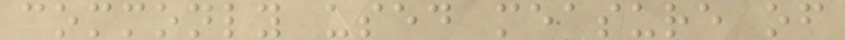commonly used measure of
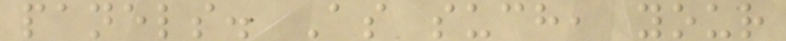panels. As such, your
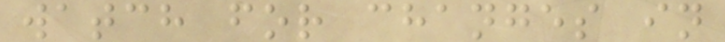watch for changes in
